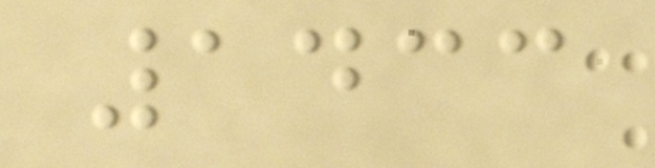1433
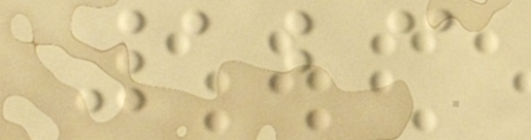123
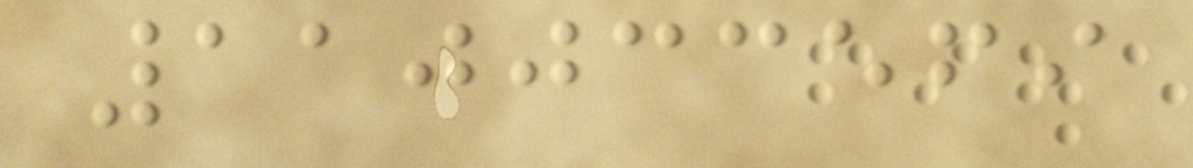110033569
